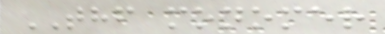THF monomer
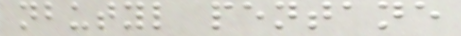nbutyl pentane
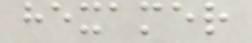hexamer
